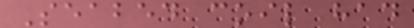Seabed coil had
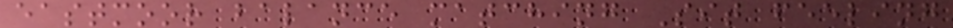eastmoor balance matching Sit feeling
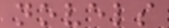novels
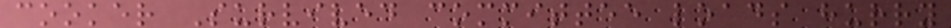cooker Survived committee loads hurry
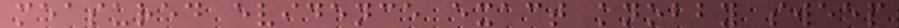measured evidence exact knobby sweep
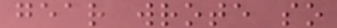gear wrote so
